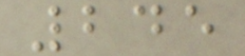245
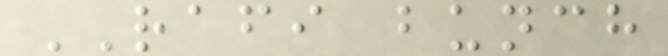RAFI bunch
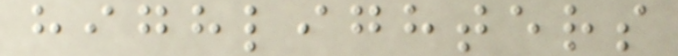highlighters
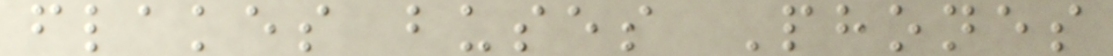flakes buses Phones
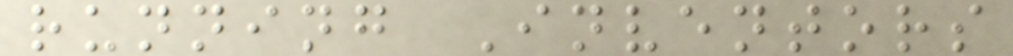running Inventors
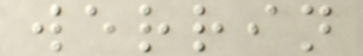werrin
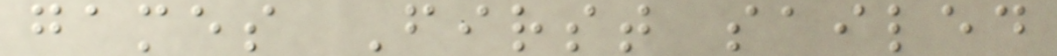games First sailed
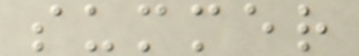summer
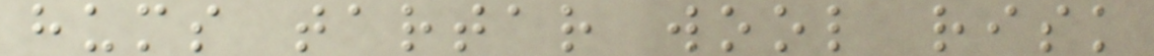hums tartar wool risk
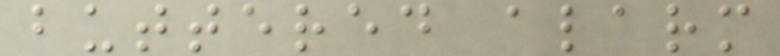buttered alarm
